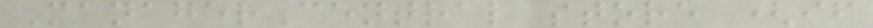ManagerCentral store (if
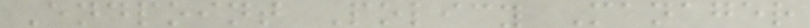Endpoint Policy Manager
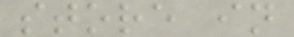store in
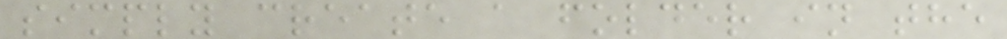simply create a folder in the
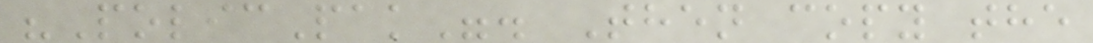"PolicPak". Then copy the
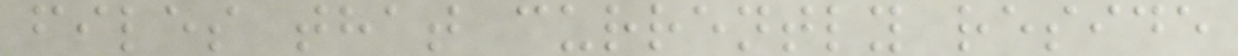files that currently reside
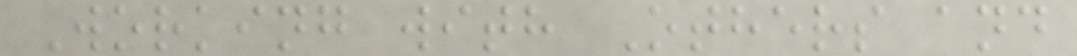Working with Others and
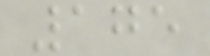175
